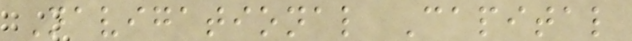Navigational Capital
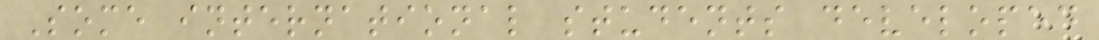Some international students developed
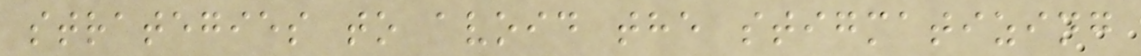strategies to avoid the stigmatizing
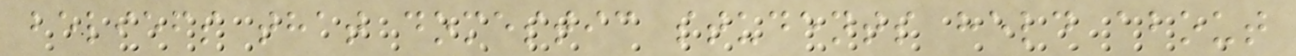beliefs that domestic students held about
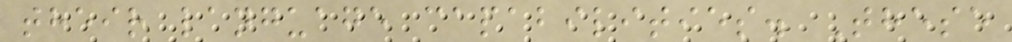their language capabilities. These
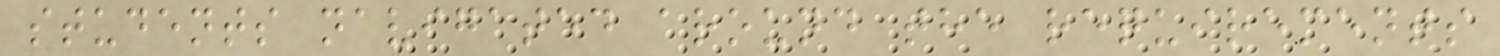students navigated around the requirements
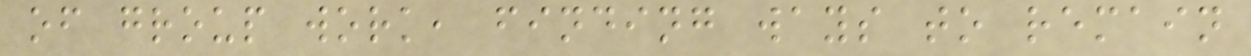of group work, finding ways to remain
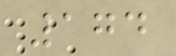174
